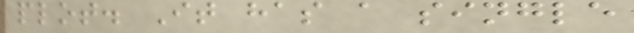plot. It has a single
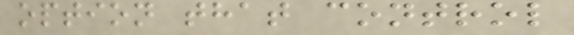option that control
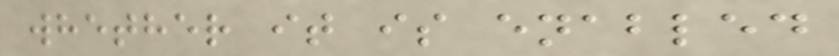whether it is enabled
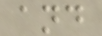and
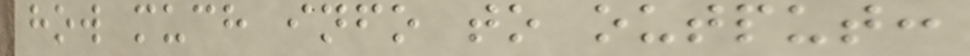how much info to output:
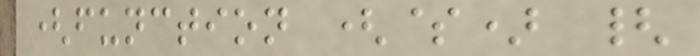(function ($) {
